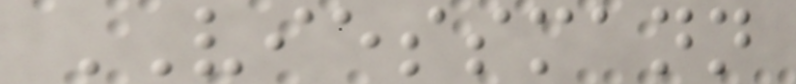VIESSMANN
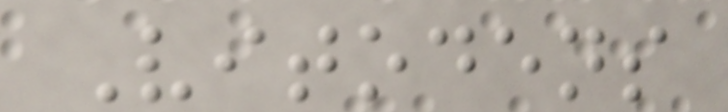Vitodens
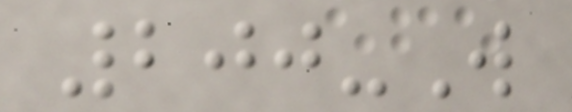200-W
